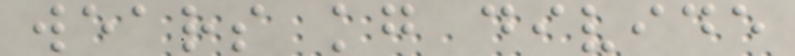wears kg divide
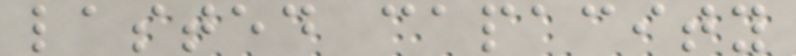lasted capacity
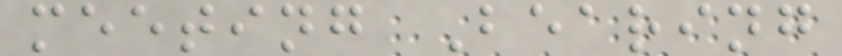meeting Bearing
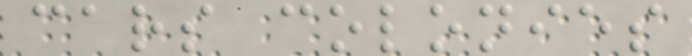cars colonies
